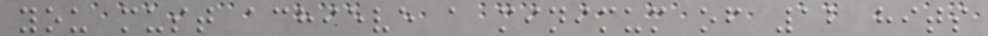you must achieve a minimum of 12 hits
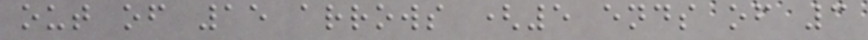out of 15 arrows (5 ends of 3
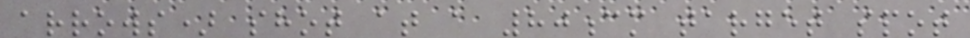arrows) shot at a 80cm target spot
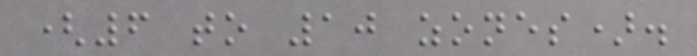(6 to 10 zones).
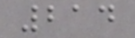214
